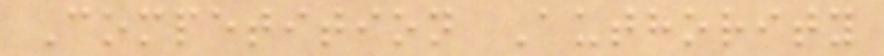Competition Authority
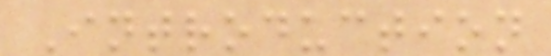Introduction
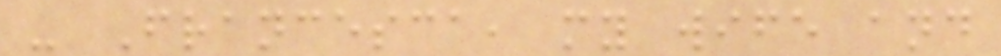- Francesca, my wife and
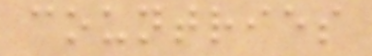countries
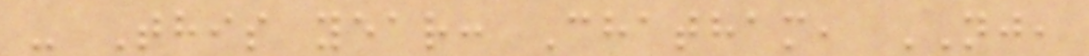- This year: Chatham, NJ,
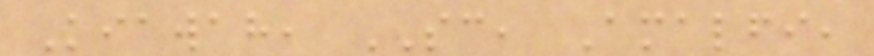Kiawah, SC, Amalfi,
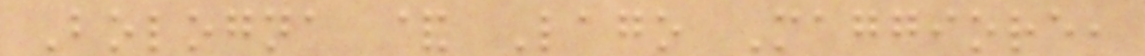Bologna & Lago Maggiore,
